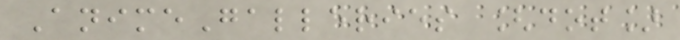AnimeGalleries [dot]
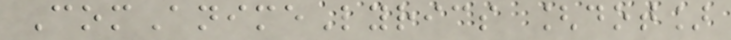ComAnimeLyrics [dot]
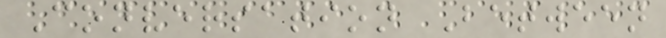Conversation Between
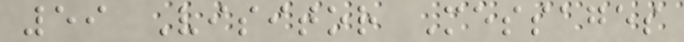59 Visitor Messages
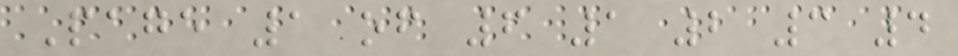Page 1 of 6 1 2 3 4
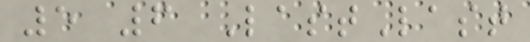5 6 LastLast
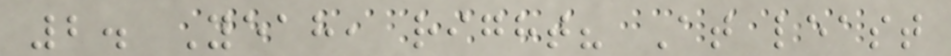2. Yeah, right? At least
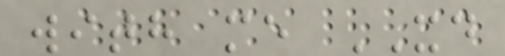with me XD
